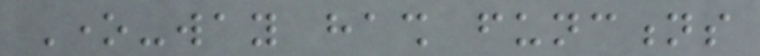One-way hash functions
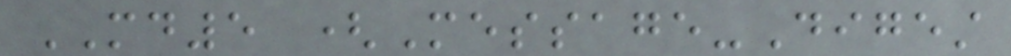MD5 (Message-Digest
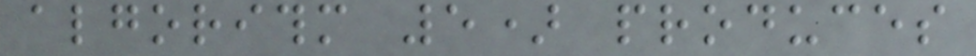algorithm 5) produces
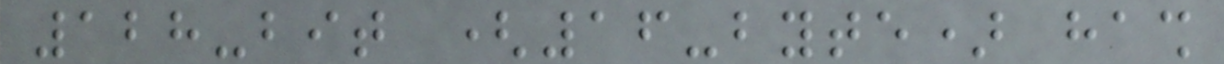128-bit (16-byte) hash
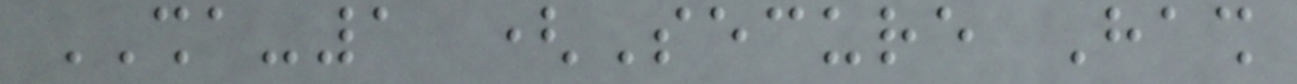SHA-1 (Secure Hash
